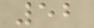52
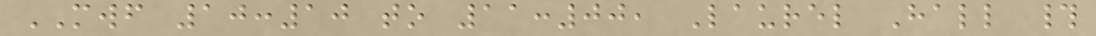MWF 10:10 to 11:00, Laurel Hall #
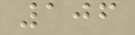106
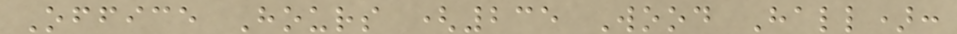Office Hours (235 Wood Hall):
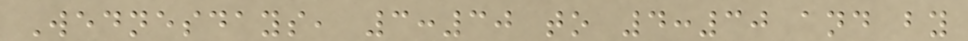Wednesdays, 3:30 to 4:30 and by
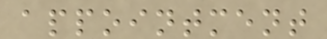appointment
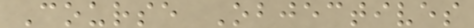Course Objectives
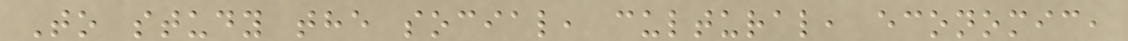To study the social, cultural, economic,
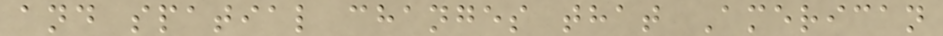and spatial changes that American
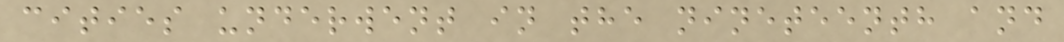cities underwent in the nineteenth and
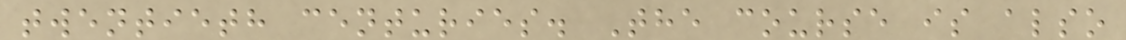twentieth centuries. The course is also
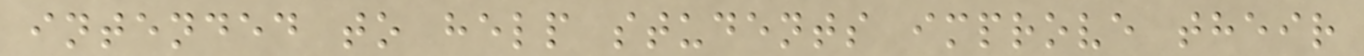intended to help students improve their
